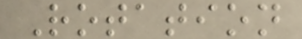Rotation
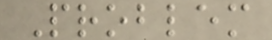Problem
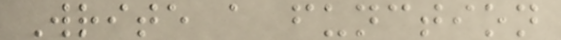Write a function
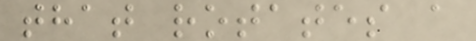that rotates a
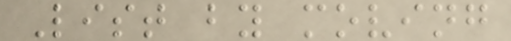List by moving
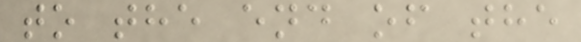to the end of the
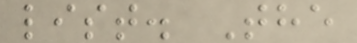list. The
